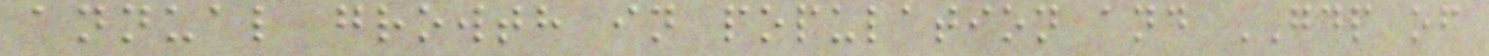annual growth in population and GDP of
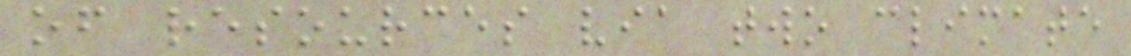of resources via two climate
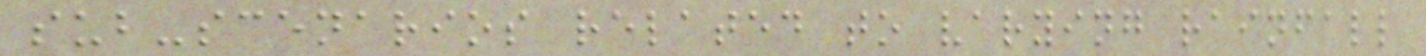sub-scenarios related to varying rainfall
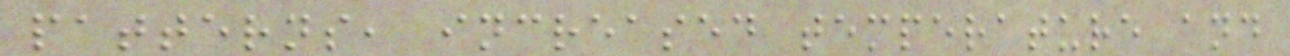patterns, increased temperature and
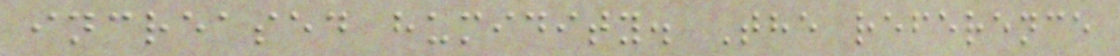increased humidity. The reference
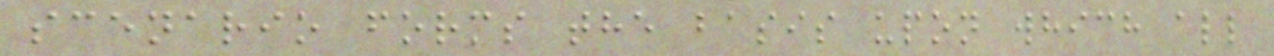scenario forms the basis upon which all
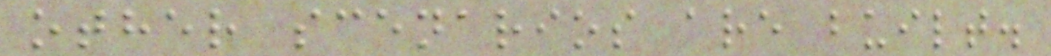other scenarios are built.
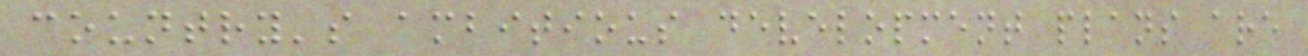country's ambitious development plans are
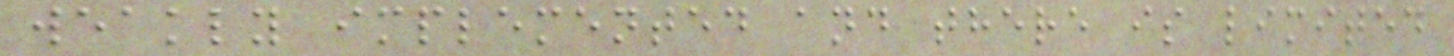weakly implemented and there is limited
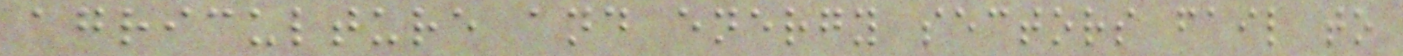agriculture and energy sectors fail to
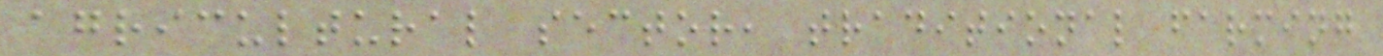agricultural sector, traditional farming
